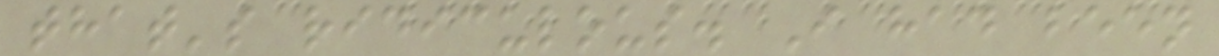that's ridiculous. I had been
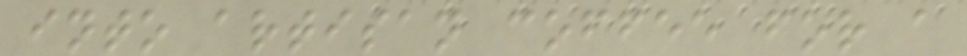into artisan coffee for a
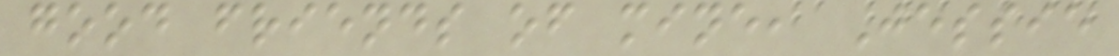good friends of mine, Jessie
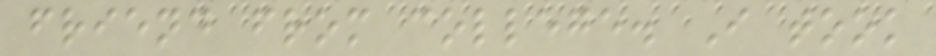friend from college. I took
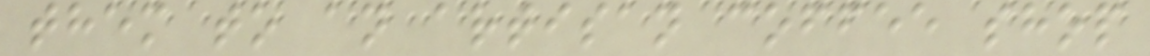them to an artisan coffee shop
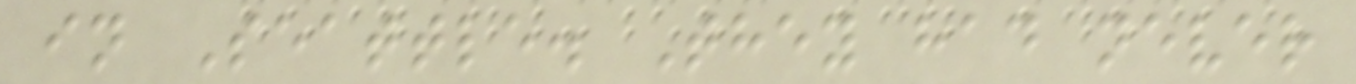in Seattle. They had never
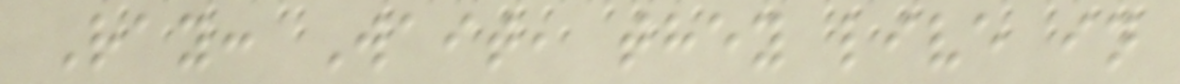Ray: Wait, they live in
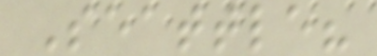Seattle?
